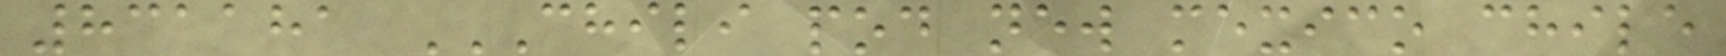831181 CHILI POD NEW MEXICO CHILE
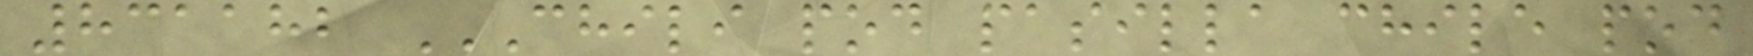831182 CHILI POD PASILLA CHILE POD
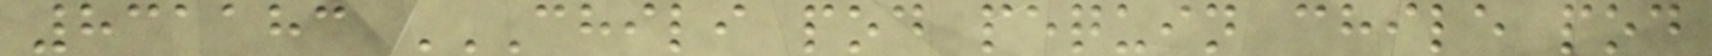831183 CHILI POD PEQUIN CHILE POD
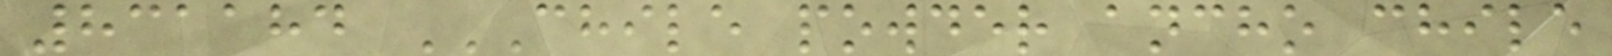831184 CHILE POWDER ANCHO CHILE
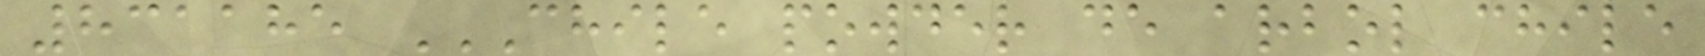831185 CHILE POWDER DE ARBOL CHILE
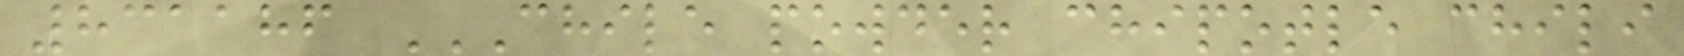831186 CHILE POWDER CHIPOTLE CHILI
